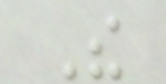The
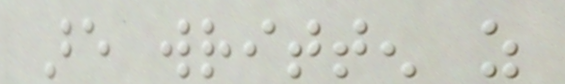are written as
